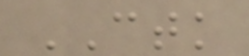CTK
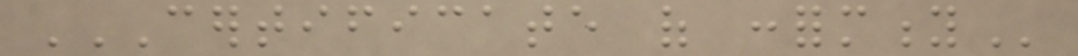CERTIFICATE OF CONFORMITY
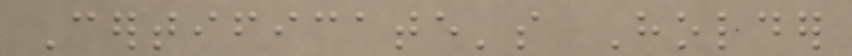Certificate's Holder
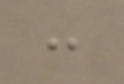:
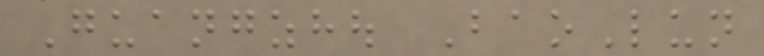Guangzhou BaoLun
